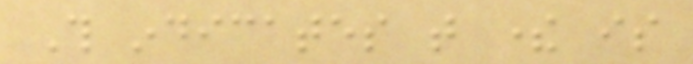This indicates that there is
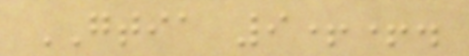GTIA 9++.
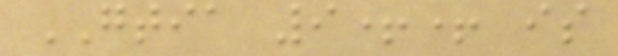GTIA 9++ is
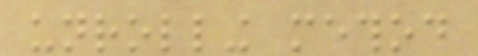unrolling method
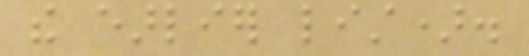the earlier list).
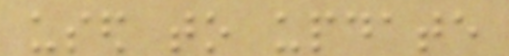used to update
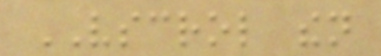VSCROL then
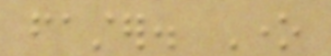faster. One
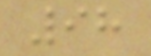98
